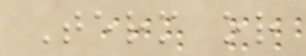Term or
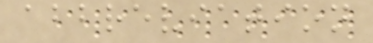abbreviation
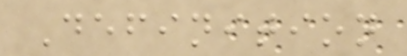Definition
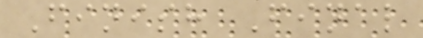Finish Final
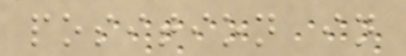position in
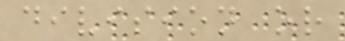division or
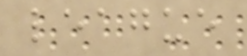league
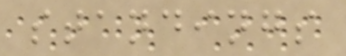standings
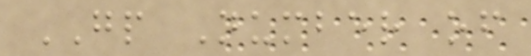GP Number of
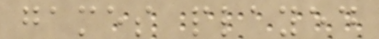games played
